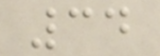34
